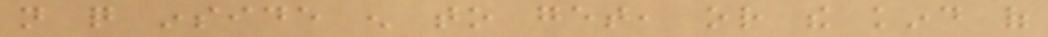not quite inside enough to get, or the kind of
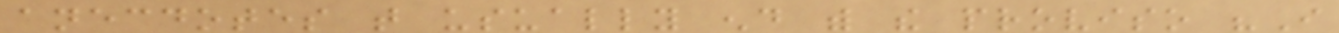anecdotes that usually end with the proviso "I
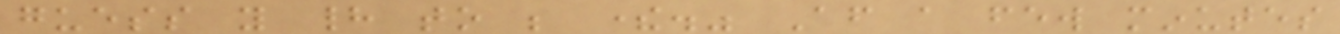guess you had to be there." After a few minutes
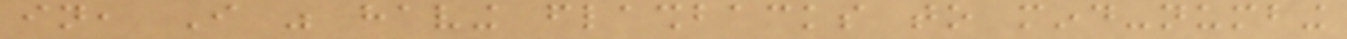in, I was having flashbacks to mind-numbing
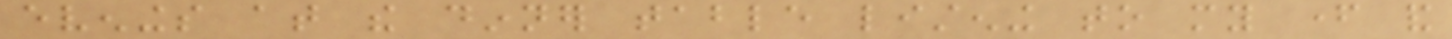evenings at the dinner table listening to my father and
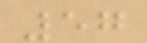57
